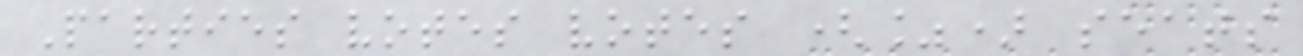Parties votes votes (%) seats
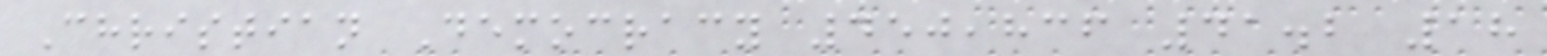Christian Democracy 450,836 41.2 18
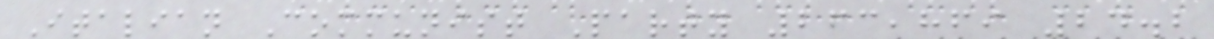Italian Communist Party 263,869 24.2
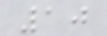10
